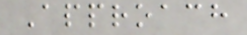Approach
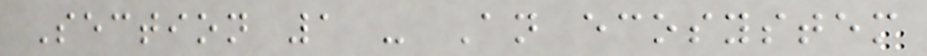Section 1 - An ecosystem
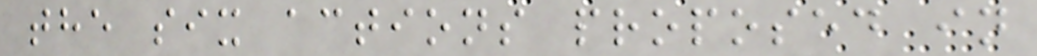the six actions proposed in
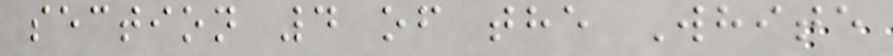section 4 of the White
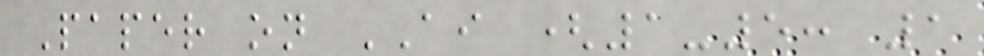Paper on AI (1-5: 1
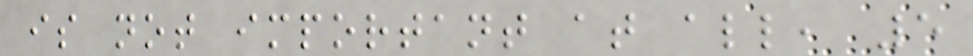is not important at all, 5
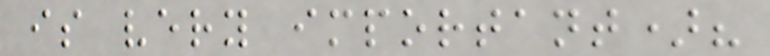is very important)?
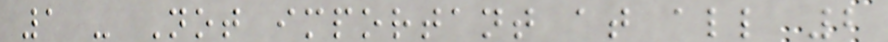1 - Not important at all 2
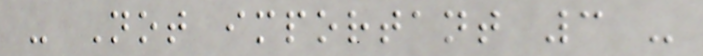- Not important 3 -
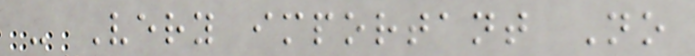- Very important No
